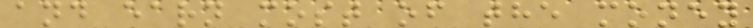and earn most of the money
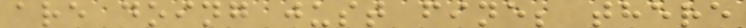are doing just fine; there
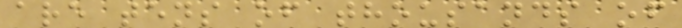are tens of thousands of
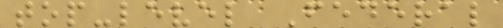top-level Federal
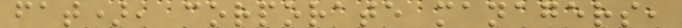fat), corporate managers,
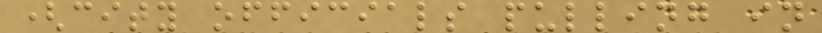(city officials pulling in
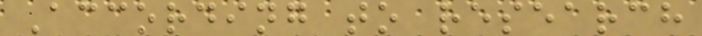According to research
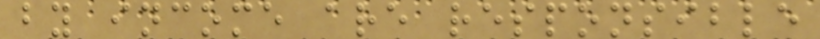by income are responsible
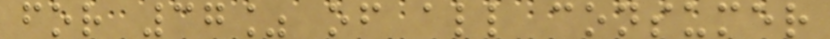for 37% of all consumer
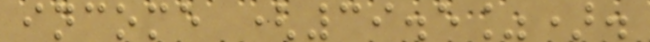income (39.5%).
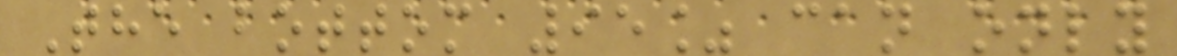The bottom 95% can only
